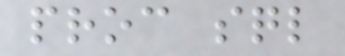proc sql
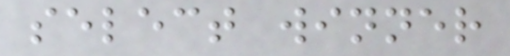select winner
